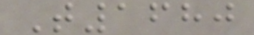T1680
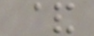&
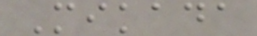Mikada
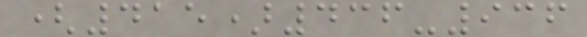(415)436-936
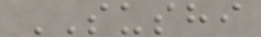SUSHI
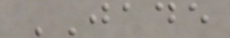JADE
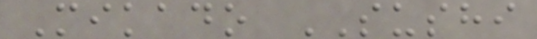Mikado SUSHI
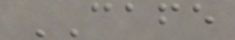CAFE
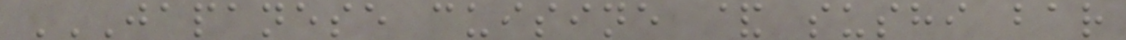JAPANESE CUISINE & SUSHI BAR
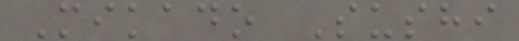Mikado Sushi
